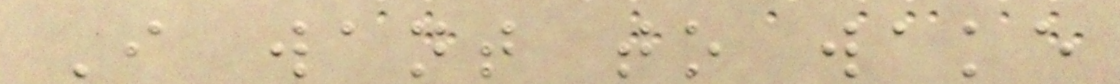I want to wake
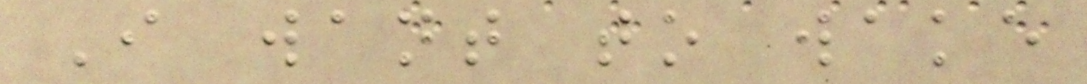I want to wake
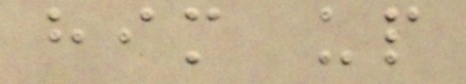him up
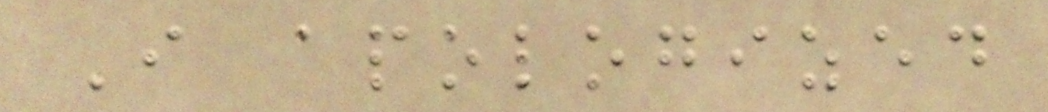I apologized
